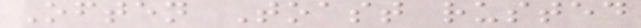Often Toast rusted
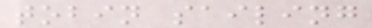tobin sailing
